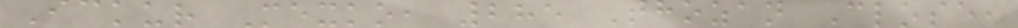Ickur Mexko, 285 Thozan Close,
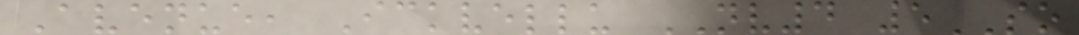Avenue, Ickvellu NV4 5SO
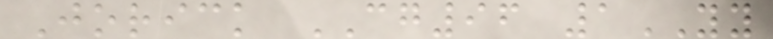Jorick CG96 1YY
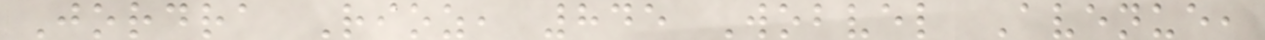Jordra Rioz, 845 Wobvel Avenue,
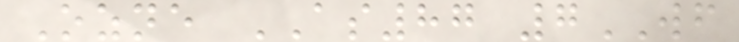Ozne AS87 7WF
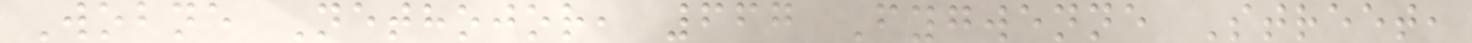Wobne Nethojor, 667 Fygwenne Street,
